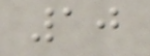10
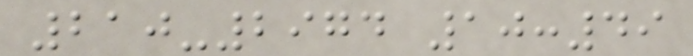210-2974 10:49
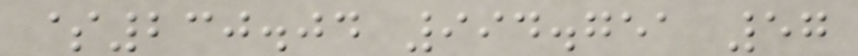$230.04 994.751 57
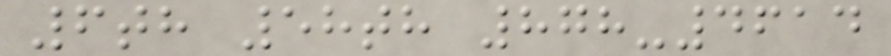6th 58th 878-4614
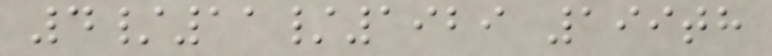4/11/1929 199th
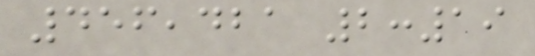456,421 2:19
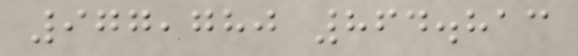977,780 864.813
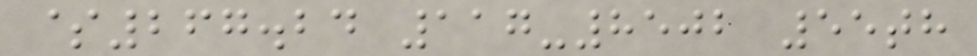$267.24 117-8502 55th
